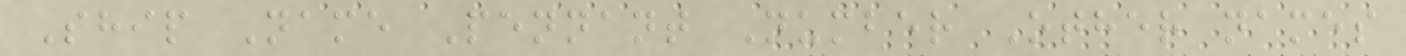Ship Name Pennant Number Other names
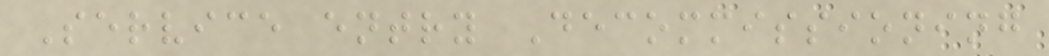Service entry Decommissioning
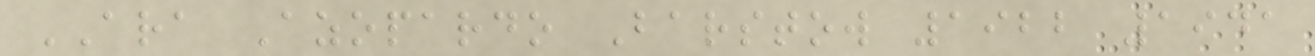ARA Azopardo Barstow 1922 1941
